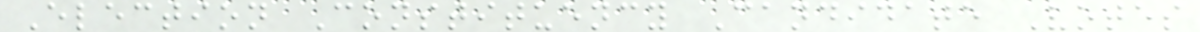Election Constituency Candidate Votes
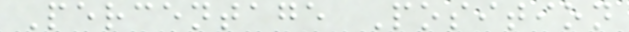Percentage Position
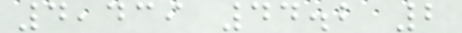4,439 44.2 2
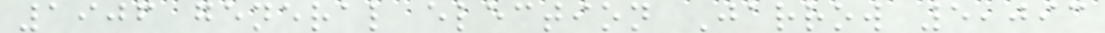1906 general election Jarrow 5,093
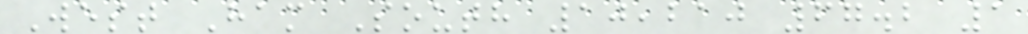West Ham South 10,210 67.2 1
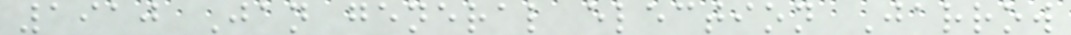1910 Jan general election Jarrow
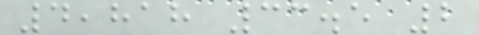4,818 33.5 2
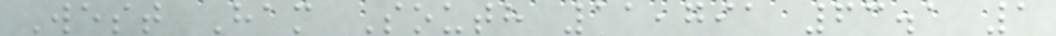West Ham South 11,791 63.1 1
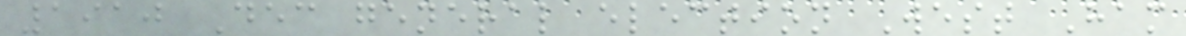1910 Dec general election West Ham
